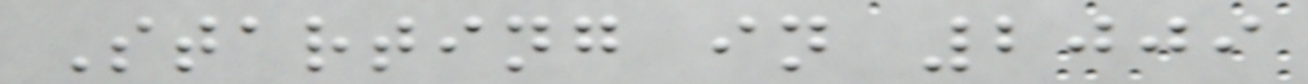Starting in 2009
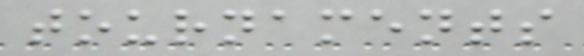tournaments
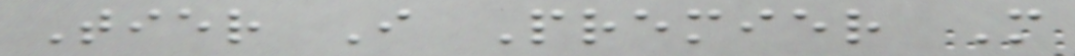Tier I Premier M
